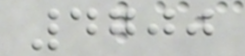4700
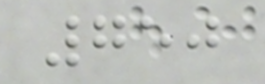750
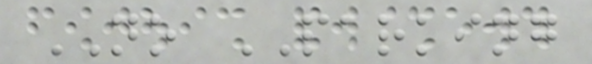NO PARKING
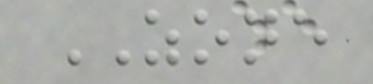ZONE
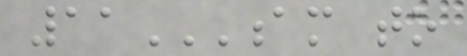11AM TO
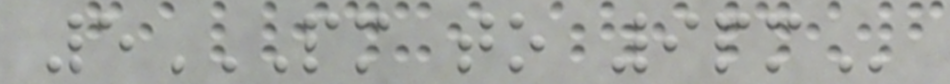5PM TO 9PM
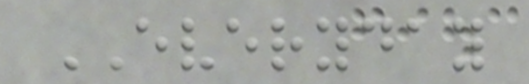EVERYDAY
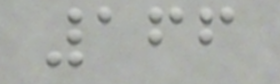166
